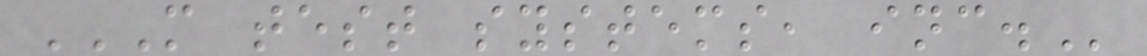M TEST SYSTEMS, INC.
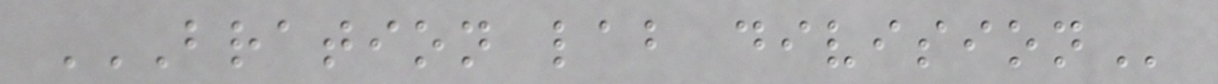BRATION LAB DIVISION
